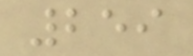259
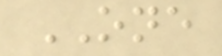ONE
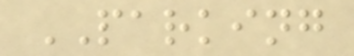PARKING
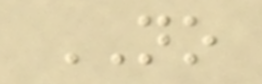NO
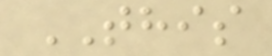THIS
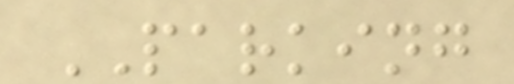PARKING
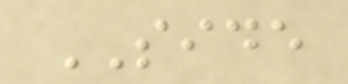SIDE
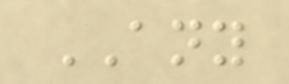ANY
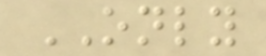ONLY
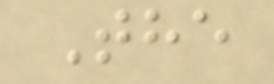The
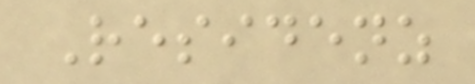Residenz
